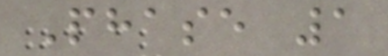Phase 1
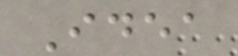Idea
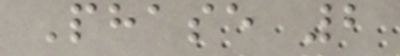Phase 2
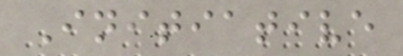Initiative
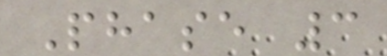Phase 3
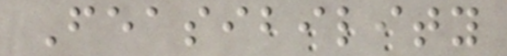Feasibility
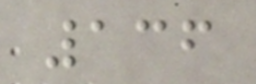136
